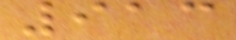913
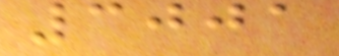3001
